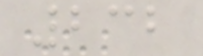232
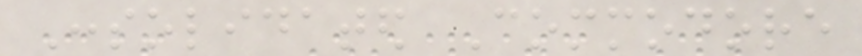Consolidated Commodore
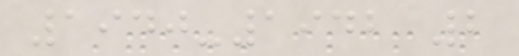1940-1942 2
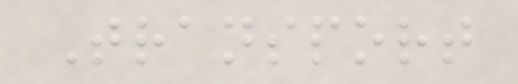Transport
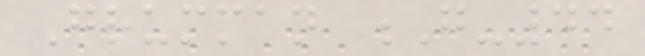Grumman G-44
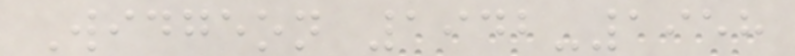Widgeon 1942-1958
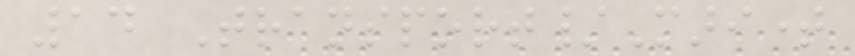14 Transport/Maritime
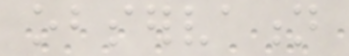observation
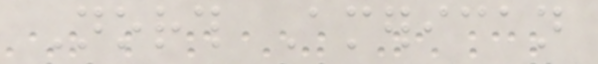North American
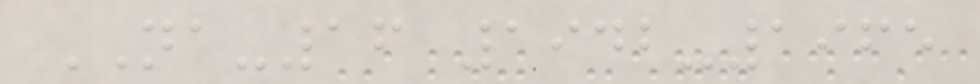NA-16 1942-1965
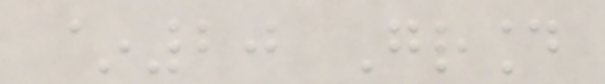~20 Ground
